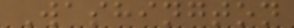Washington
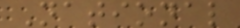National
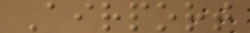Airport
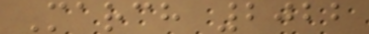March 2022
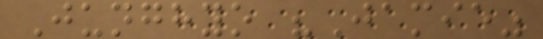Junghyo "Jamie"
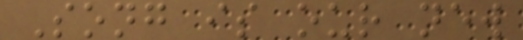Song is our new
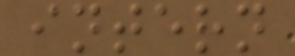intern
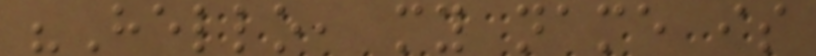"Hello, my name is
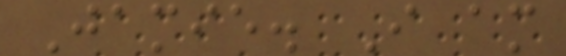Jamie. I am
